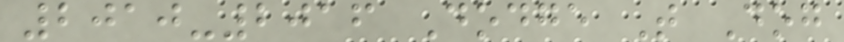2010-2016 Dodge T Dog
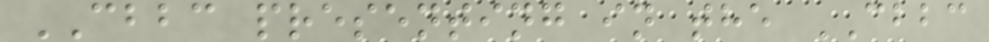CBBC presenting in the CBBC
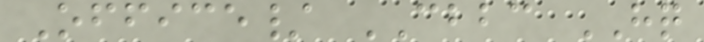Office/ CBBC HQ
